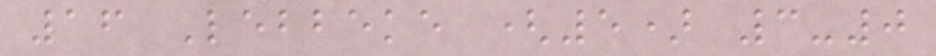16 Lebbeke (5) 3-0
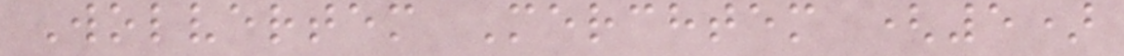Wolvertem Merchtem (5)
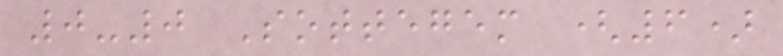0-0 Sottegem (6)
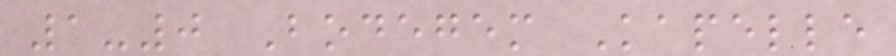1-0 Bodegem Kapelle
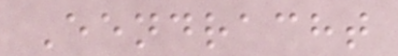Eendracht
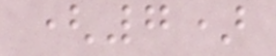(7)
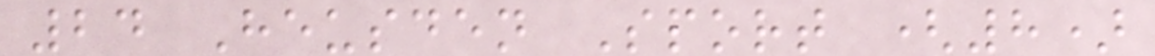24 Heusden Sport (8)
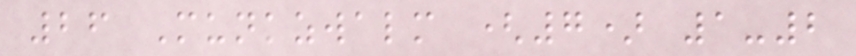26 Munkzwalm (7) 1-2
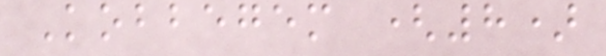Kobbegem (8)
